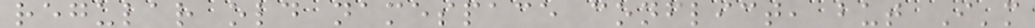regular old namespace conflict, but I'm
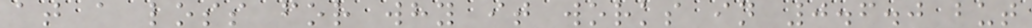at a loss for why it works in 0.6.0 but
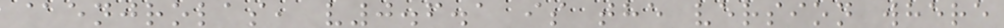@enjrolas, v0.6.1 is the version where
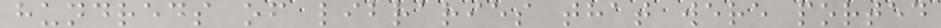hundreds of libraries that were ported
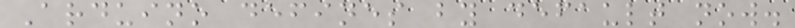Arduino defines by default now.
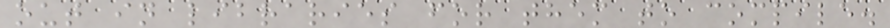out in libraries for them to compile.
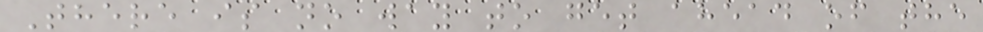There is no way to get ahead of the
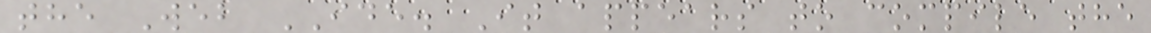the Web IDE. It appears to compile the
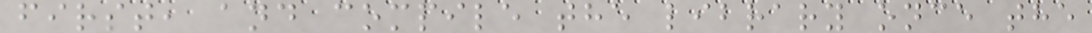first, and compile the library once the
